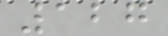127
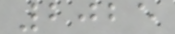2025
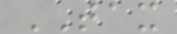TAX
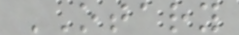OTARY
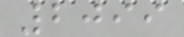2099
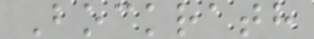Bockrath
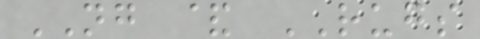NG & RUGS
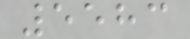5583
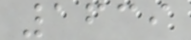1639
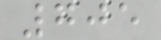705
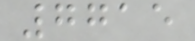7715
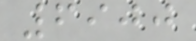6900
